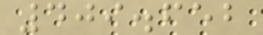409.652
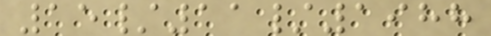15/11/1988
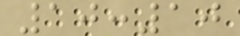10:10
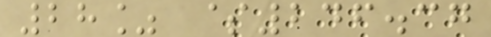28% $246.37
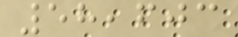58,603
